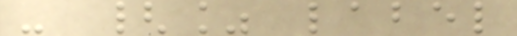- {% label
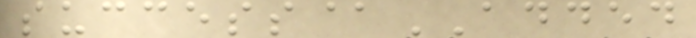success@ADDED
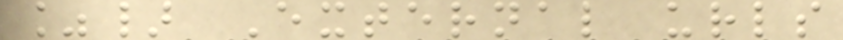%} External urls
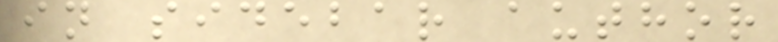in sidebar author
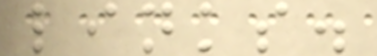links.
